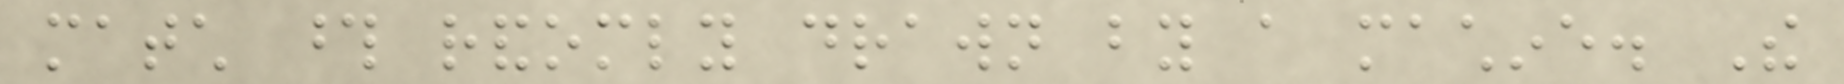match those randomly drawn by a machine. The
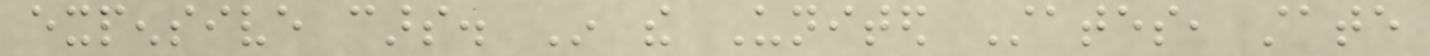expensive cars. In the United States, state
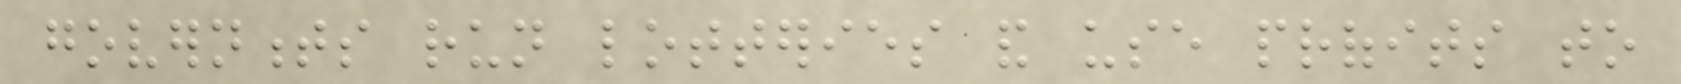governments run lotteries and use profits to
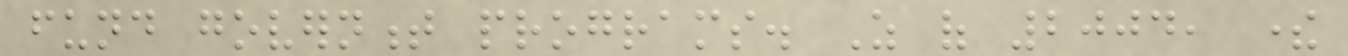fund government programs. As of 2004, there
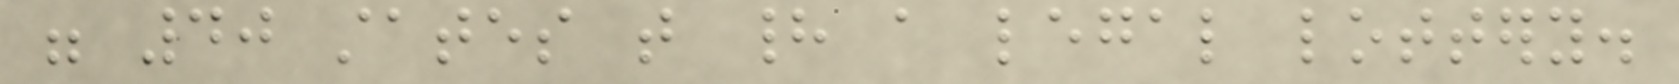were 40 states that had a legal lottery.
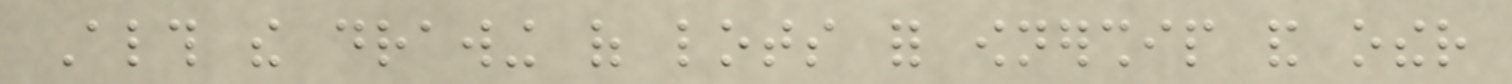Although the drawing of lots for ownership and other
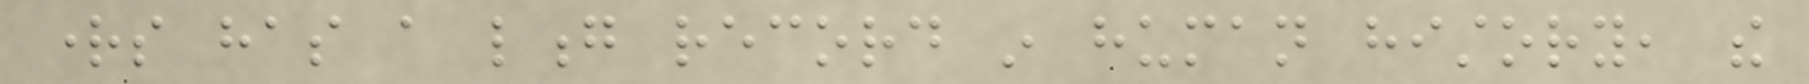rights has a long record in human history, the
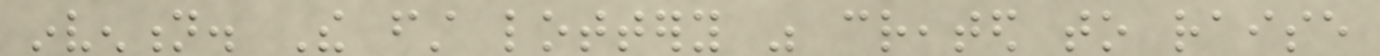invention. The first lottery was created to raise
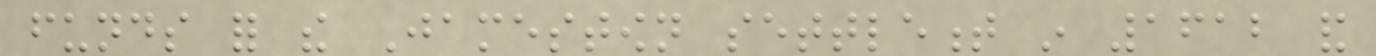funds for the Jamestown settlement in 1612 and
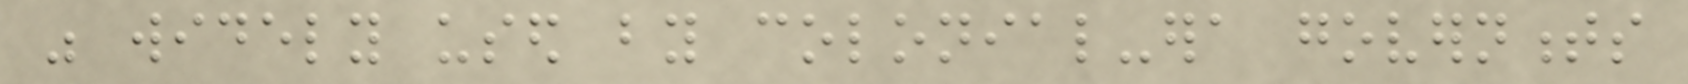was widely used by colonial-era governments
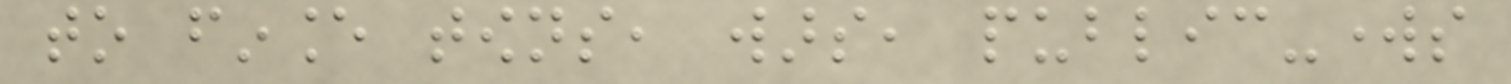to finance towns, wars, public-works
